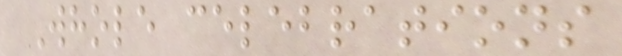Whole celebrations
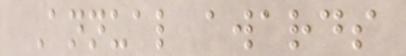Annual awards
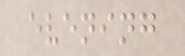evening
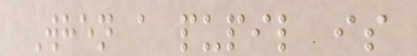When a pupil is
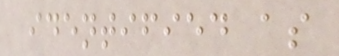identified as
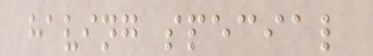having special
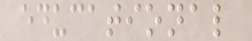educational
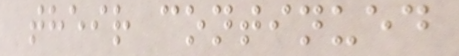their continued
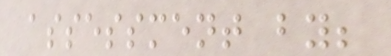assessment by;
